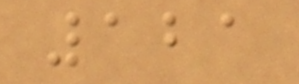121
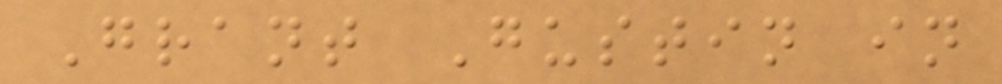Grant Gustin in
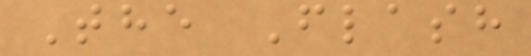The Flash
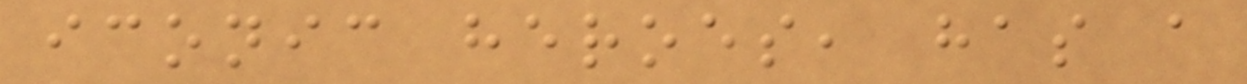iconic heroes, has a
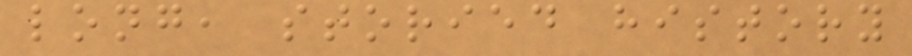long, storied history
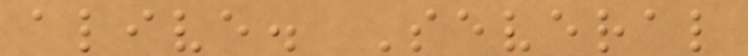alive. Several
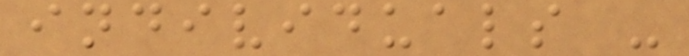individuals -
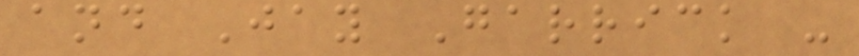and Jay Garrick -
